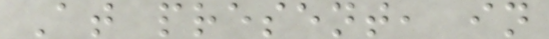At present, in
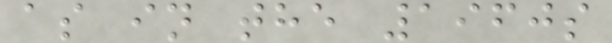as in the 1960s
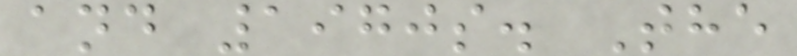and 1970s. The
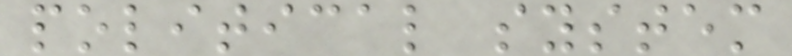political system
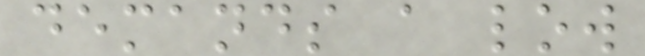demands a low
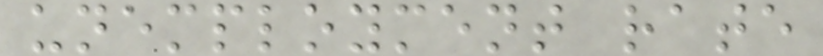unemployment rate
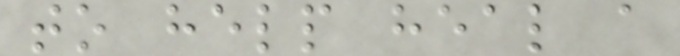to help heal a
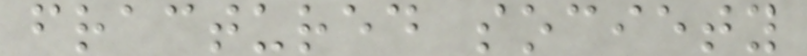fractured society
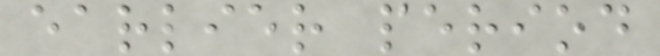earlier period
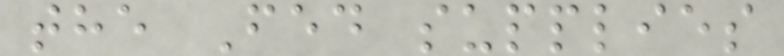the Fed supplies
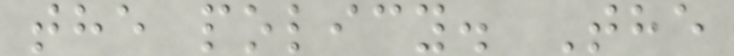the policy. The
